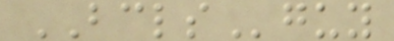BCLSguy
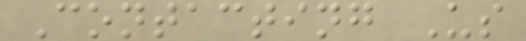Contacting Us
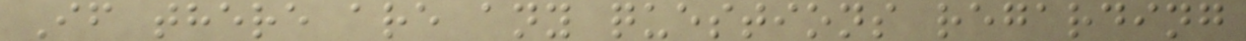If there are any questions regarding
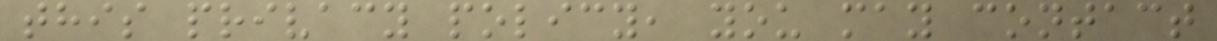this privacy policy, you may contact
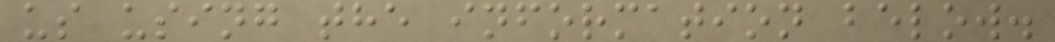us using the information below.
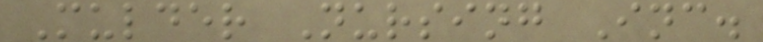Mulder Nursing Inc.
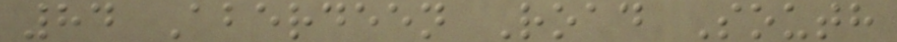84 Aberdeen Road South
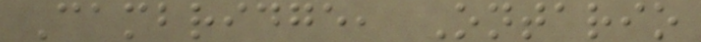Cambridge, Ontario
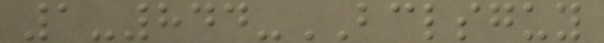1-844-BCLSGUY
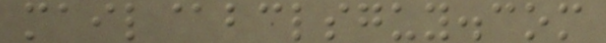mail@bclsguy.com
